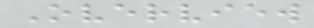Overview
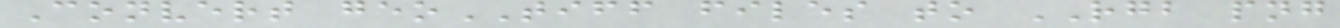Convert geoTIFF files to RGB png
